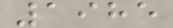1985
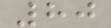80
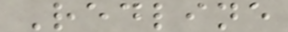Redline
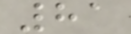81
